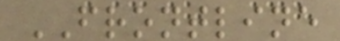FRONTLINE
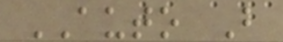AUTO B
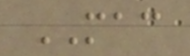MAC
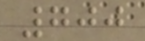700
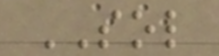SOL
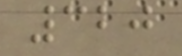320
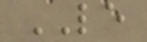LE
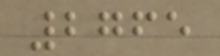2765
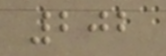202
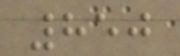850
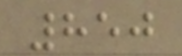850
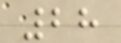28
